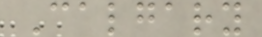Calgary
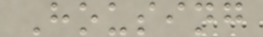Housing
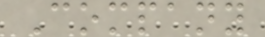Company
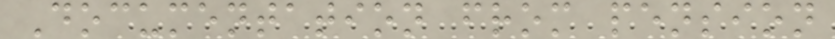Documentation from pension
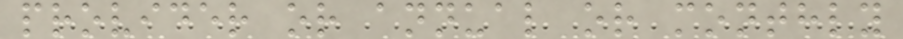provider or annual or monthly
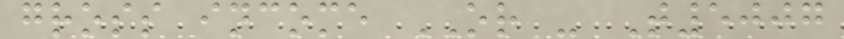gross income OR - T5007
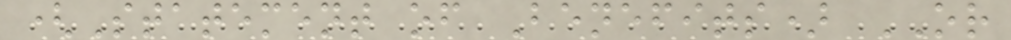(Statement of Benefits) OR
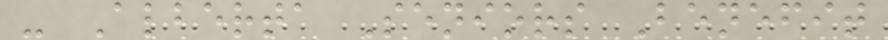- Alberta Seniors Benefit
